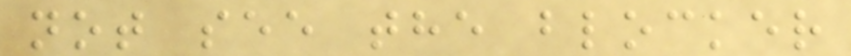not see the blocker
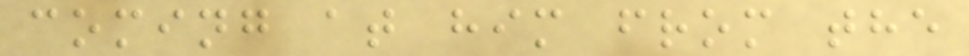coming at him from the
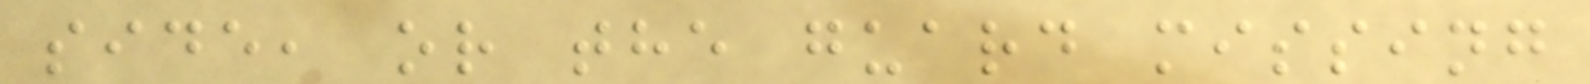side, or the guard missing
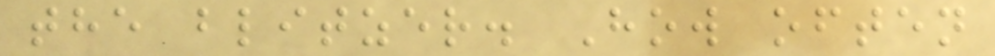the blitzer. How often
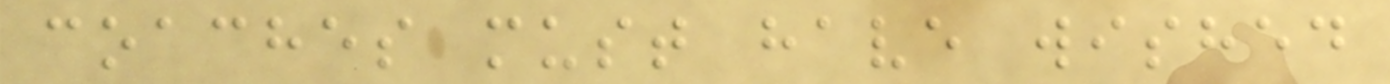coaches must have wished
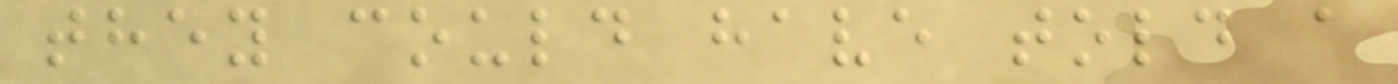they could have told a
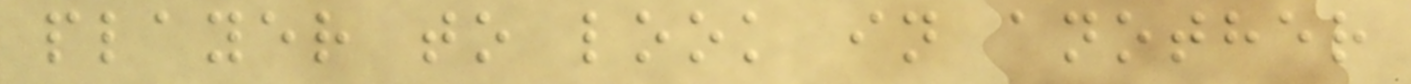player to look in another
